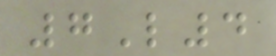7L4
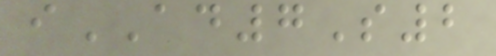iAD7S2
